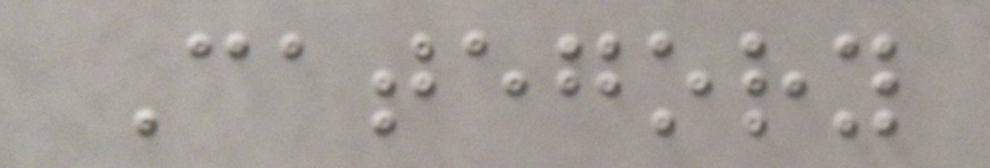Category
